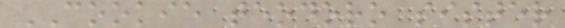COOKIE teodoro sister
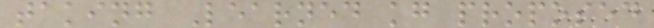taking Learned kg proposed
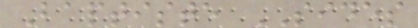Baptiste SIDES
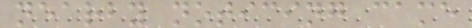nearby noticing came
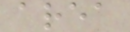area
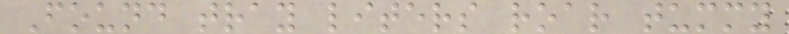Found tray liters roar tummy
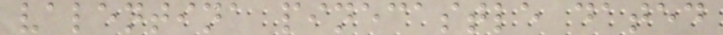valentina pinecastle dated
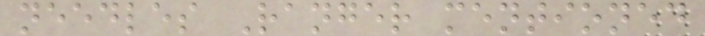needles Ranger mentioned
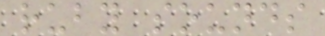ruby sounds
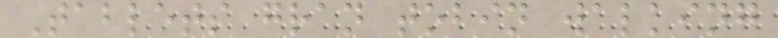Tablets gran tobin walking
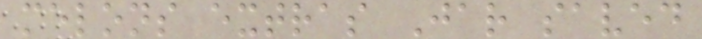melons extras Jar saved
